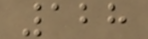128
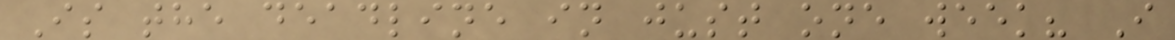Is the deadline in just one week? I
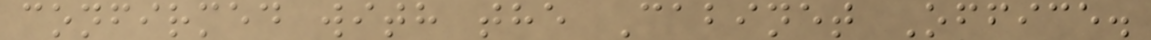confirmed with the Cabinet Office.
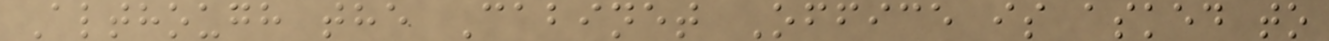Although the Cabinet Office is asked to
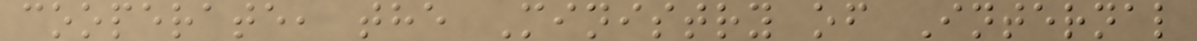cooperate, the Ministry of Internal
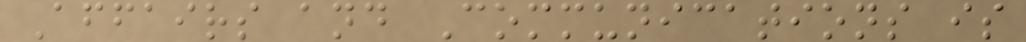Affairs and Communications is
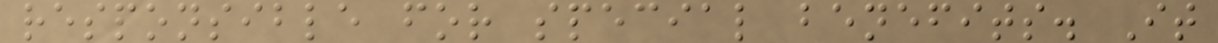responsible for special benefits. It
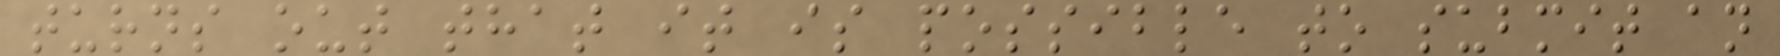turns out that it is possible to submit an
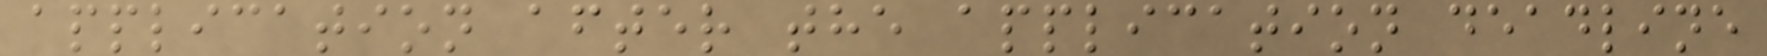application after the application deadline
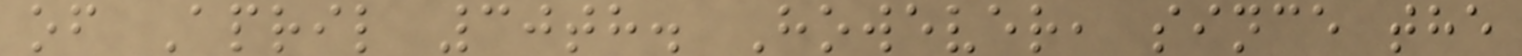of April 30th. However, since the
